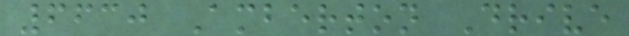6630 Amberton Drive
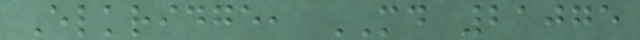Elkridge, MD 21075
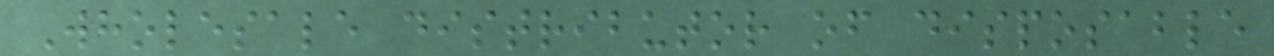Wholesale distributor of disposable
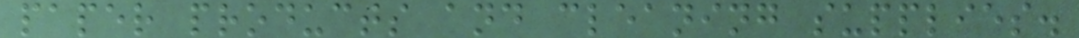paper products and cleaning supplies.
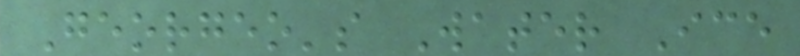Georgeo's Water Ice
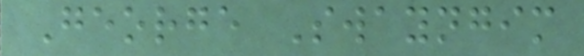George Swayngim
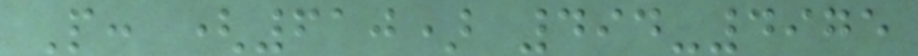P: (610) 494-4975
